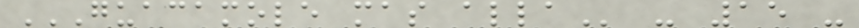GUACAMOLE MAS ALLA - 15 -
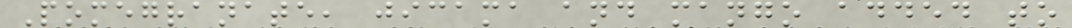Pomegranate, jicama and mango added to
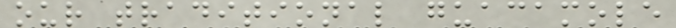our traditional guacamole
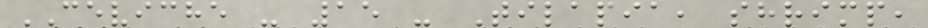CEVICHE - 15 - Tilapia, shrimp,
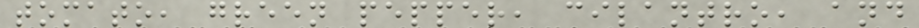tomato, green pepper, cilantro, and
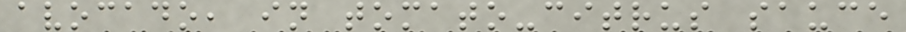avocado, in tomato-citrus sauce
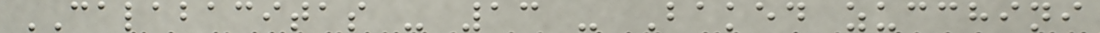CALABACITAS - 13 - Baked zucchini
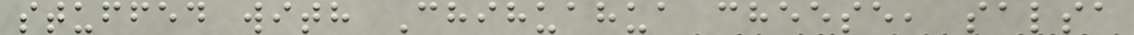stuffed with Chihuahua cheese, salsa
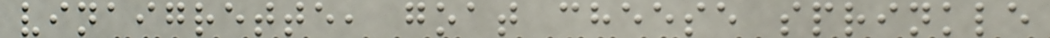vinaigrette, goat cheese sprinkle
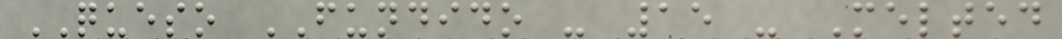QUESO FUNDIDO - 15 - Melted
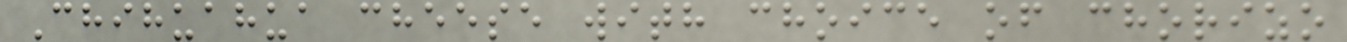Chihuahua cheese with choice of chorizo
